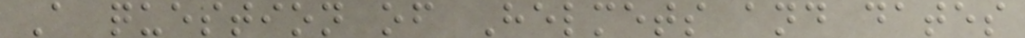A question of Helmets and dates
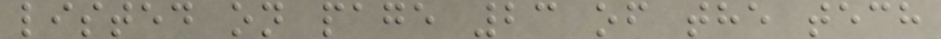listed on page 23 of the tech
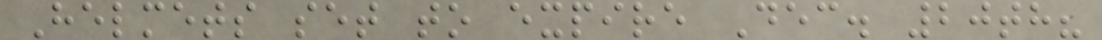Helmets set to expire Dec. 20th?
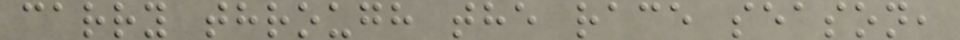carry through the race season,
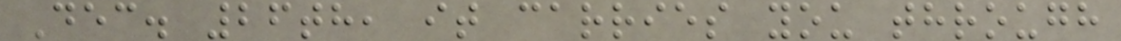Dec. 26th, it carries you through
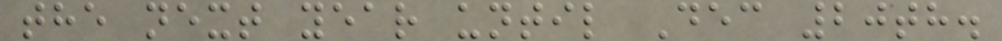the next year until Dec 20th.
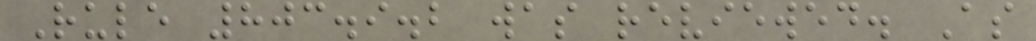Rule 803.9.2 was reviewed. As
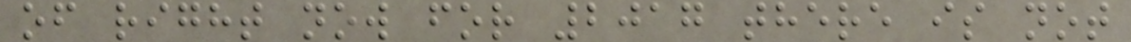of right now for 2017 there is not
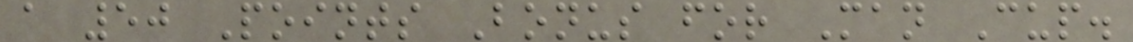a 50 Points Bonus for Man Cup.
